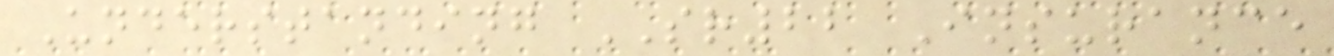Understanding SR22 Insurance
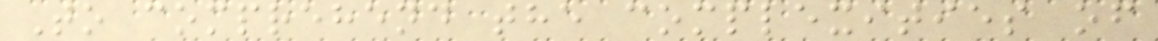To comprehend the complexities of
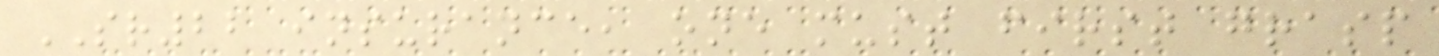SR22 insurance, one must first grasp
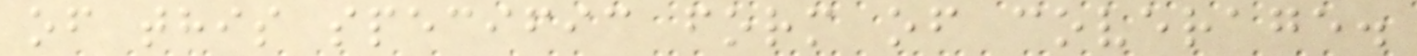of this specific form of coverage.
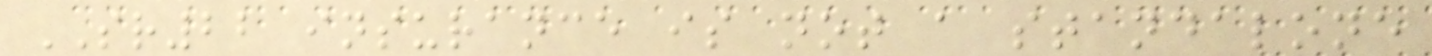SR22 insurance is not a standalone
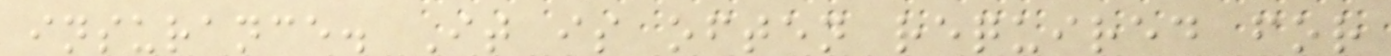insurance. It is often required for
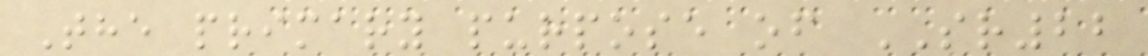The primary purpose of SR22
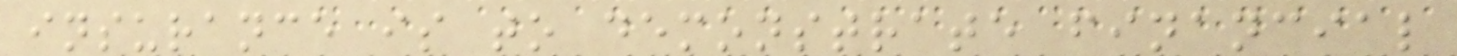insurance is to demonstrate financial
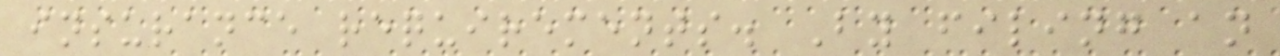insurance requirements. By filing an
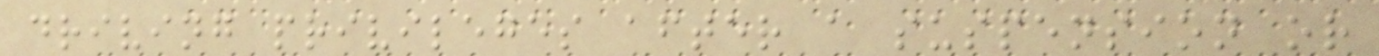driving privileges after a suspension or
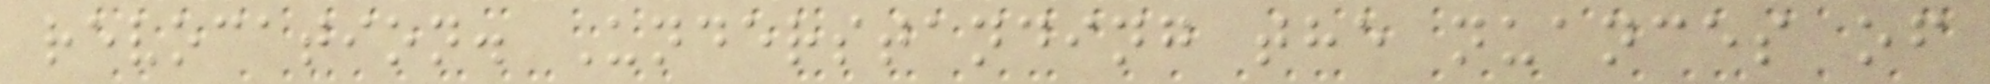revocation. Understanding the nuances of
